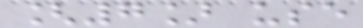[7] use
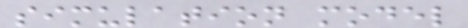simulation model
